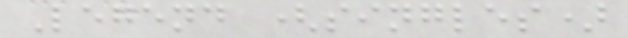Legend (singles)
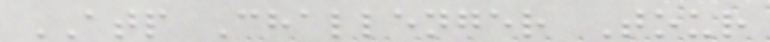ATP Challenger Tour
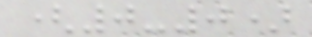(0-0)
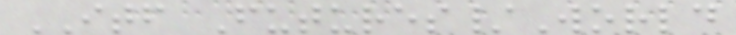ITF Futures/World
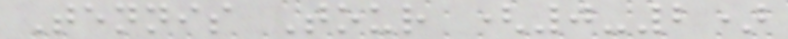Tennis Tour (0-2)
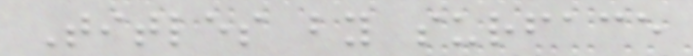Titles by surface
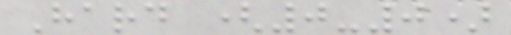Hard (0-0)
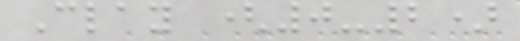Clay (0-2)
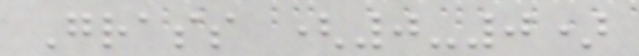Grass (0-0)
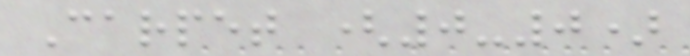Carpet (0-0)
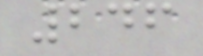246
